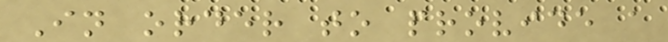In order to provide a
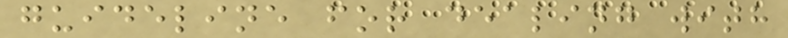guideline for dealing with
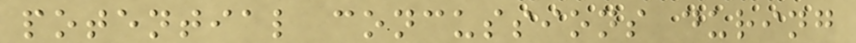potential concussions during
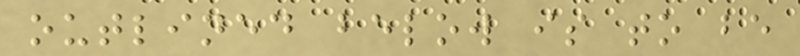outlined below is to be
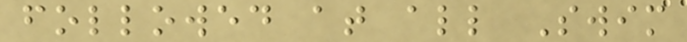followed at all Swim
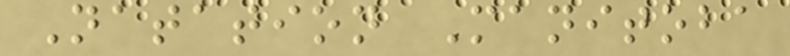Natation Manitoba
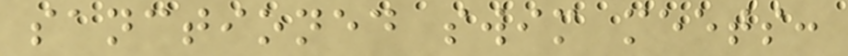sanctioned swim meets:
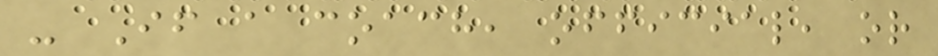- If a coach, official, or
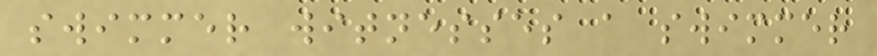swimmer witnesses a swimmer
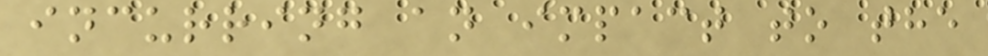incurring an impact to the
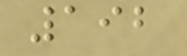192
